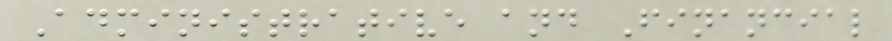Administrative and Financial
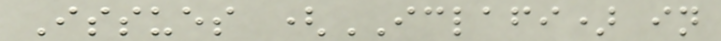Issues (ICLAFI) in
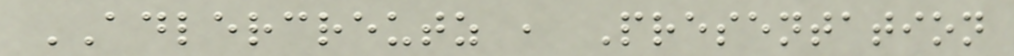ADLERCREUTZ , Presentation
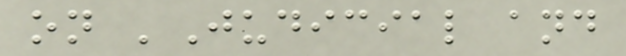on 'Judicial and
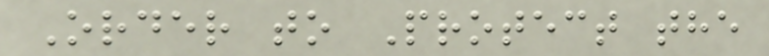Order to Protect the
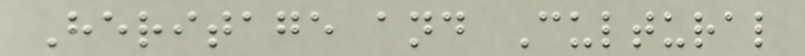Heritage and Cultural
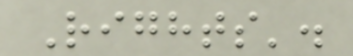Rights'.
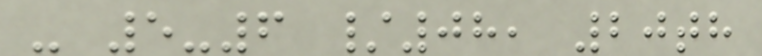- 5-6 /08, 20th
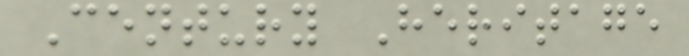Century Heritage
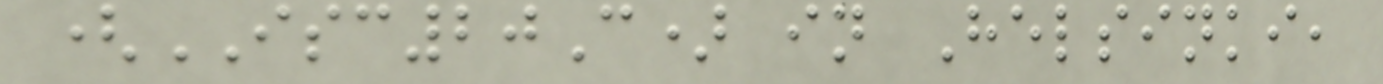(ISC20C) in Helsinki,
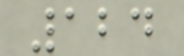124
